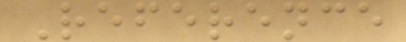Reference
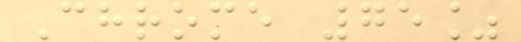Chrome 75%
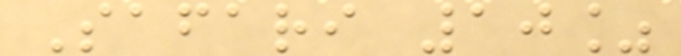Safari 10%
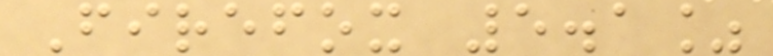Firefox 5.1%
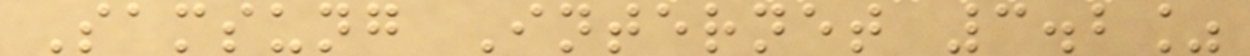Samsung Internet 3.2%
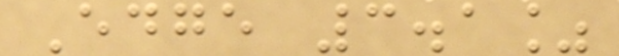Edge 3.1%
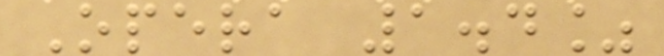Opera 1.4%
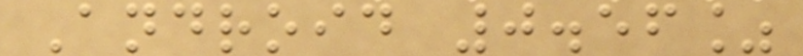Android 0.56%
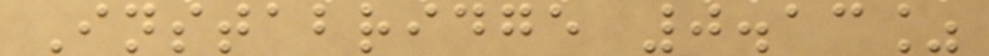Instabridge 0.13%
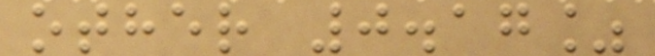other 0.17%
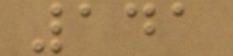141
